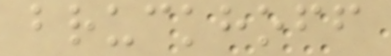bruckhoff
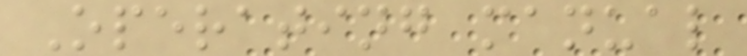Operating manual
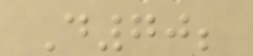D70;
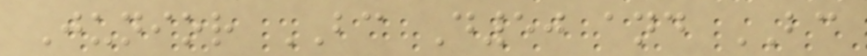Junior BC D50 and BC
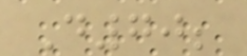D70;
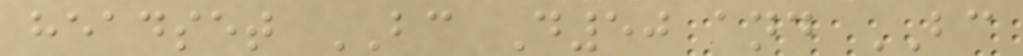headset BC D50 and BC
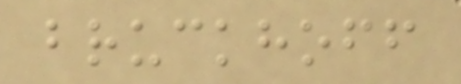bruckhoff
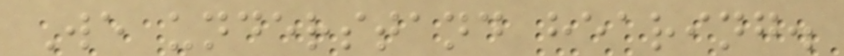We understand hearing.
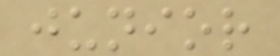junior
